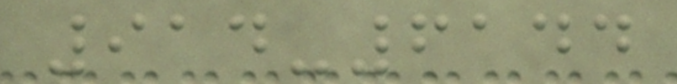914-6144
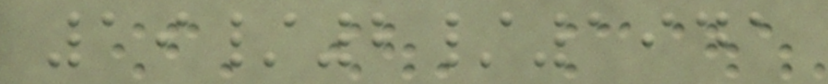19/2/1941
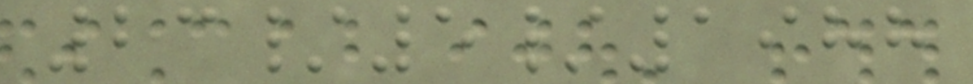23/5/1988
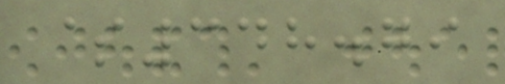$348.79
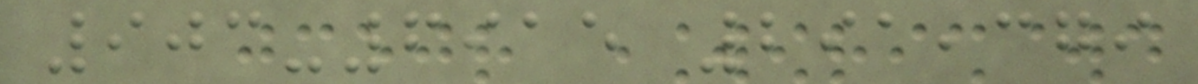903-6915 291,379
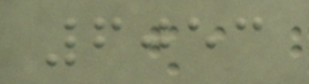6053
